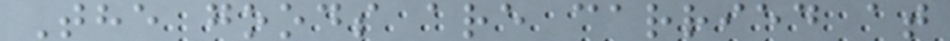The goods are carried at
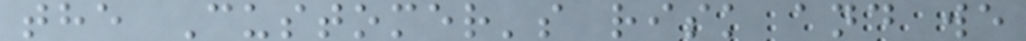the Customer's risk and we
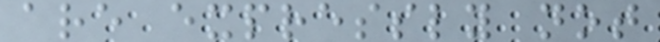are expressly not
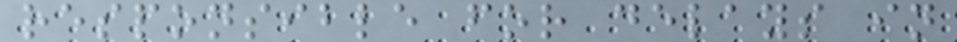responsible for delays in
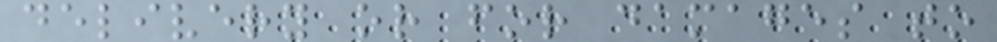delivery or for damages to
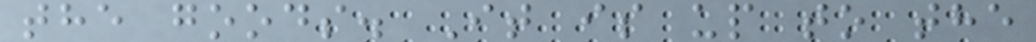the goods. It is up to the
